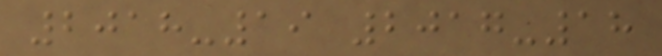2018-19 2017-18
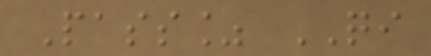Pass% QI
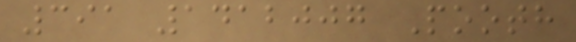391 1412007 Pooth
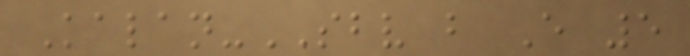Kalan-SBV b E 5
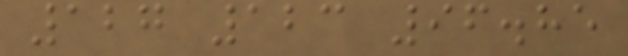127 123 96.85
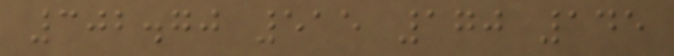302.70 515 170 145
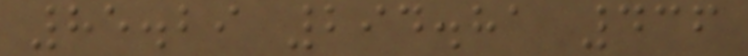85.29 294.81 436
